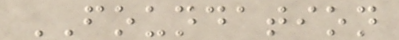FOUNDATION
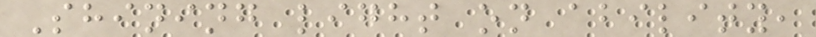Shining light on ability,
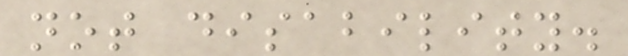not disability.
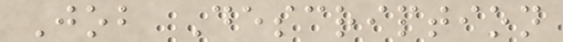Job Description
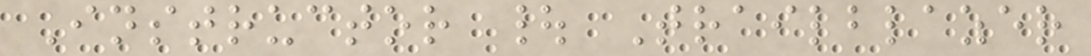Instructor | Trailblazer
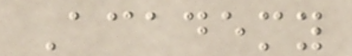Academy
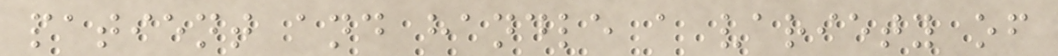patient and handle a variety of
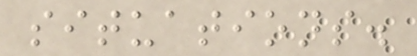situations.
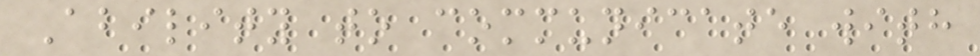Ability to communicate with
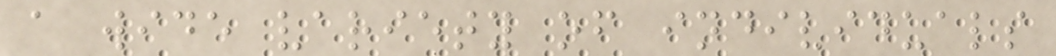a wide variety of individuals
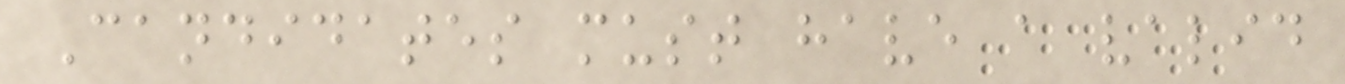Candidates must have a valid
